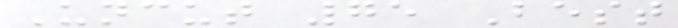Uncut 75 Best
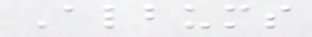Albums
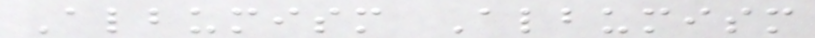Albumism Albumism
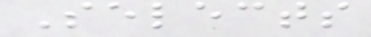Selects
